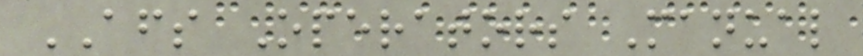AFS Operators Manual
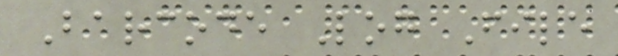Barcode Log File
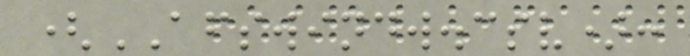(AFSWINDW.csv):
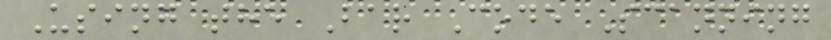Using the Bar Code Scanning
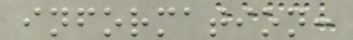information:
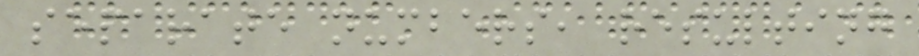separate numbers, resulting
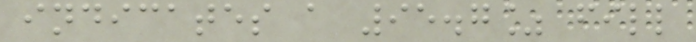indicates a 95.7% fill
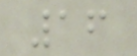16
